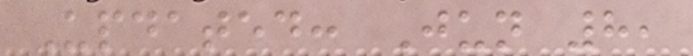Updated: Jun 8,
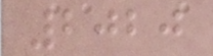2020
